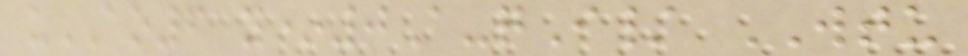uAO6 y*0A-qI/ WTU
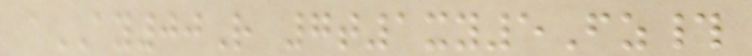aAY00R 7t1xy5Fz#
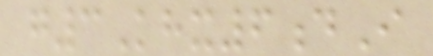g3Khx6dI
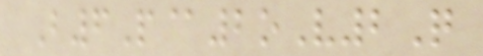B6P@2oV2Q
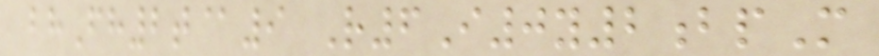bhFh2t@9 R6I0y2bpM
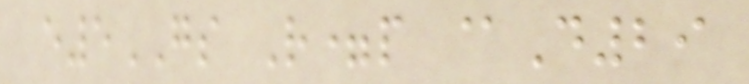e5GS R=p @D29
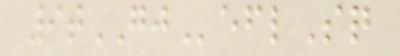9tGJeflSq
